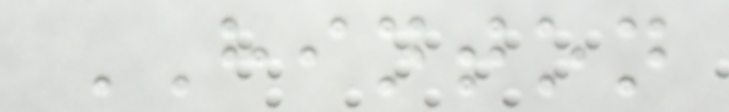HINTON
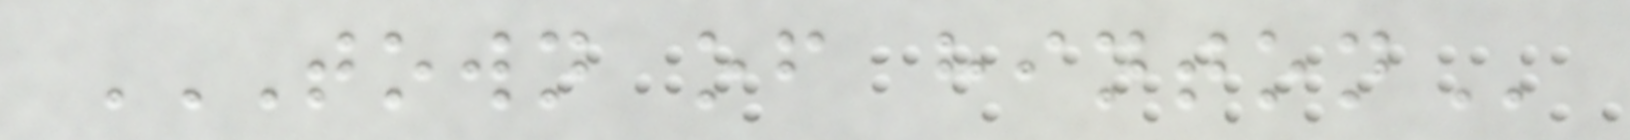TOWN OF HINTON
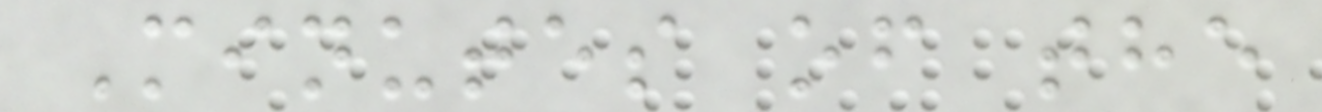Minutes of the
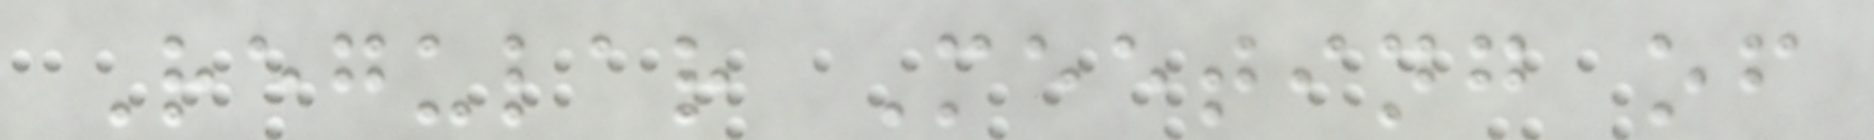Regular Meeting of
